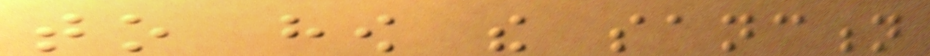to how the sanction
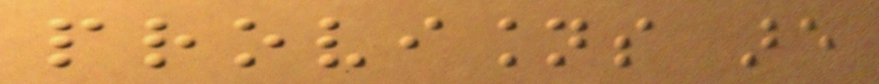provisions are
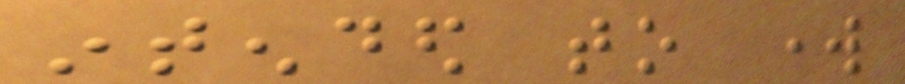intended to work
